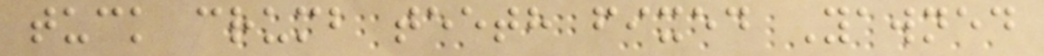tuck crumb teeth fixed Yawned
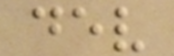dev
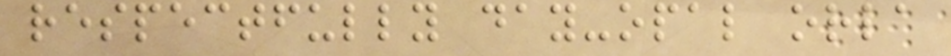respectfully day-opal orla
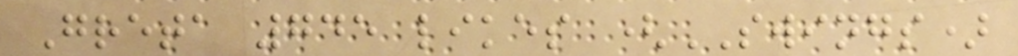Greta 745 likes (SWINGS)
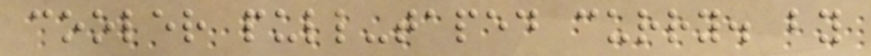cooler pull-taped curry. by
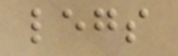legs
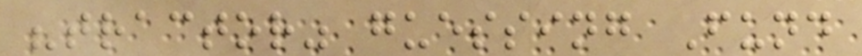"tractor" guessing Fund
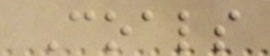Coals
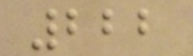222
